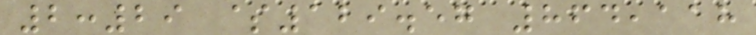2:29 $129.57 864,118
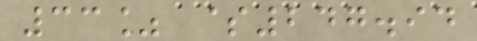33% $247.94
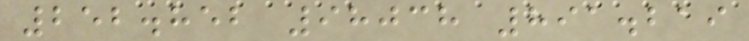252.852 98038 891.219
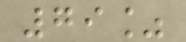79%
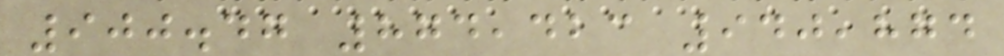900.47 874,423 940,874
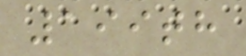199th
